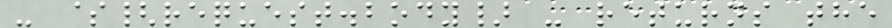- ${request.body} - returns the
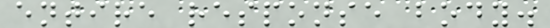entire response body.
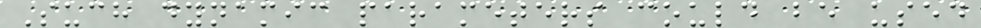Such dynamic parameters could be used
